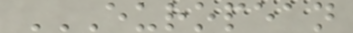EUROPEAN
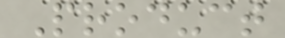Product
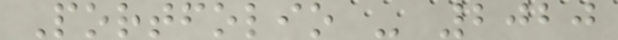Portfolio - 2020
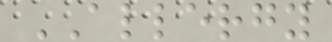ALLERGY
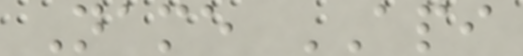Name API
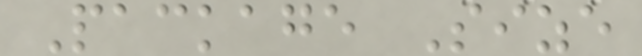Package Size
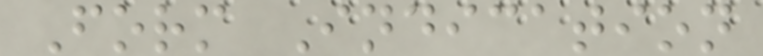Form Indication
